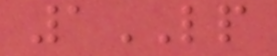1LP
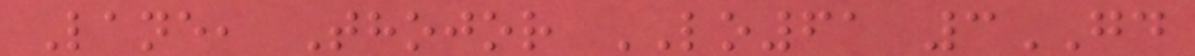Lane, Thojor LO61 3GD
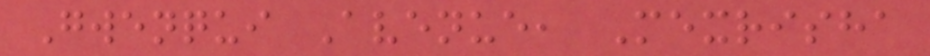Gwenqui Avenue, Mexrisha
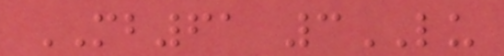MB61 3LU
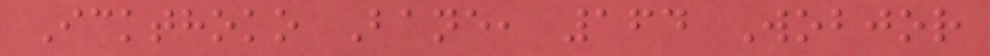Ickthoko Bane, 164 Wobjor
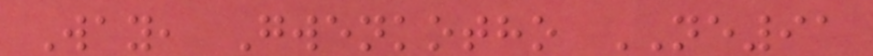Way, Gwenkotho NE91
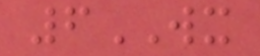6WX
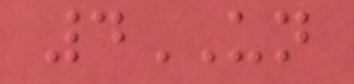4UN
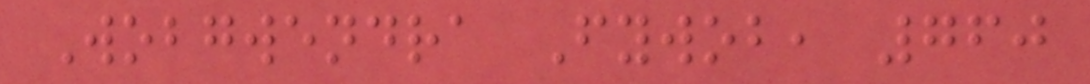Wobgwendra Fywob, 760
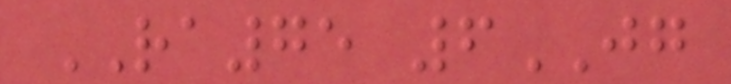RA75 6JG
